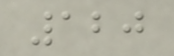120
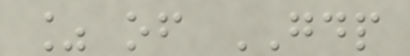% of GDP
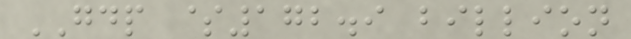GDP $172.9 billion
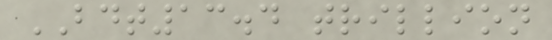BDT13.4 trillion
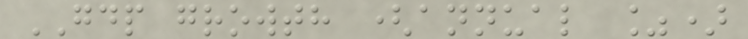GDP growth (annual %)
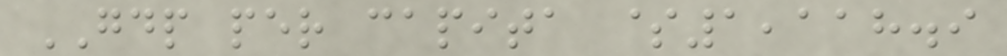GDP per capita $1,118.9
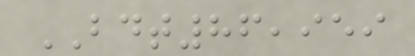BDT86,959
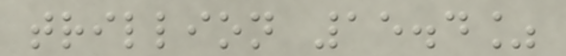trillion 15.4%
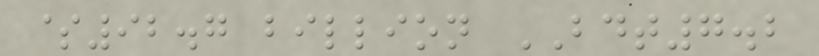$92.7 billion BDT7.2
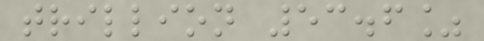trillion 53.6%
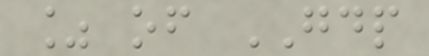% of GDP
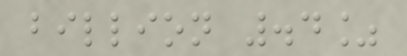billion .4%
